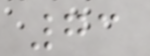73
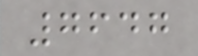7647
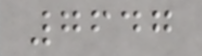7647
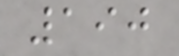190
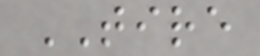TIRE
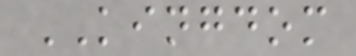KINGDOM
